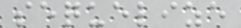sequelize
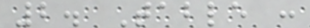2. Table :
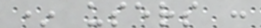* users :
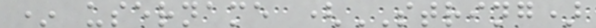* username (STRING)
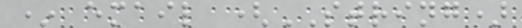* email (STRING)
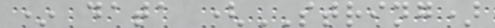* data (STRING)
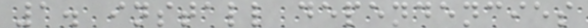1. install dependencies
